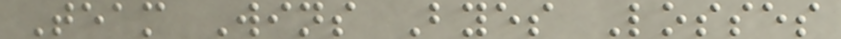Team Wins Byes Losses
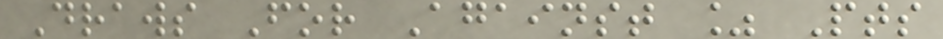Draws For Against % Pts
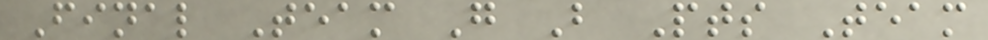Final Team G B Pts Team
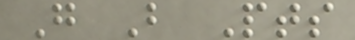G B Pts
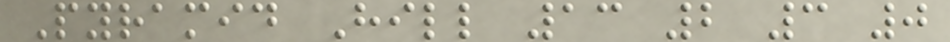Pyramid Hill 13 2 3 0
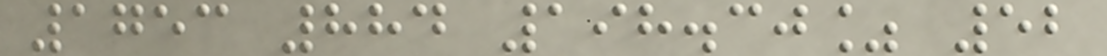1753 884 198.30% 52
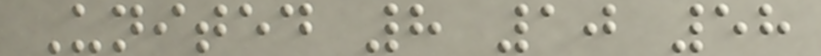United 8 10 58
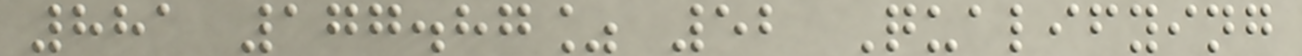881 177.87% 52 Qualifying
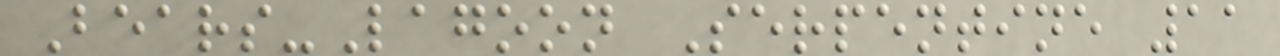Bears-Lagoon Serpentine 11
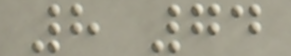8 74
